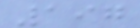197
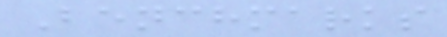Benchmarks
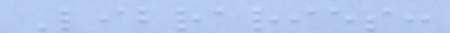Libraries:
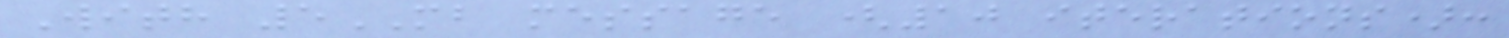With 5MB message (10 iterations):
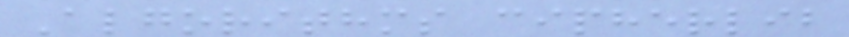Algorithms cipherlib
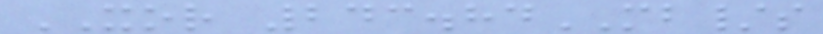XOR 243.84MB/s
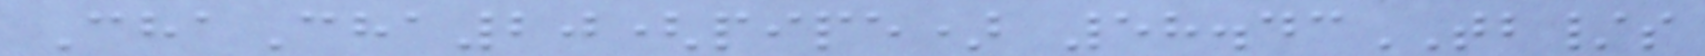ChaCha20(pipe) 58.43TB/s
